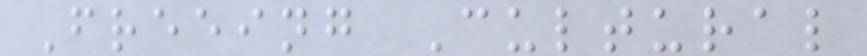Freeing Cultural
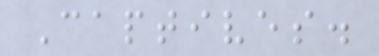Captives.
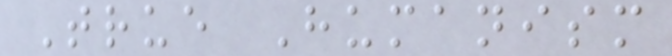True Humanism
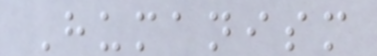Humanism
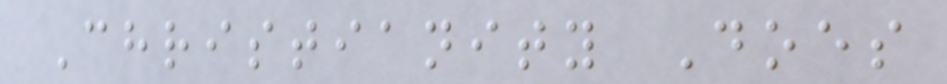Christianity Does
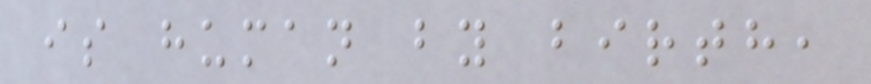is human by birth,
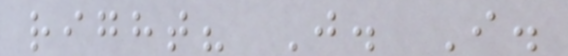right? J. I.
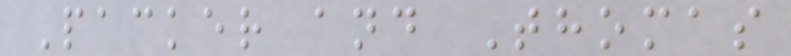Packer and Thomas
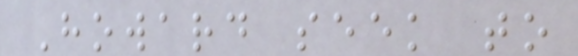Howard seek to
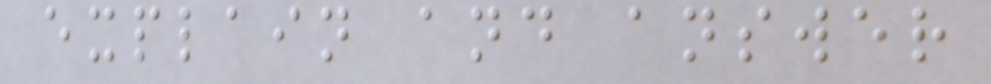explain and answer
